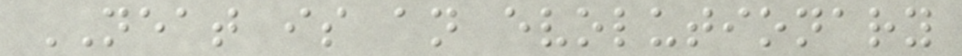NEAT is an evolutionary
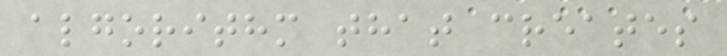algorithm that creates
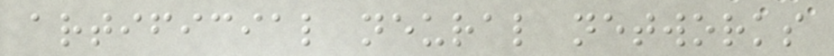artificial neural networks
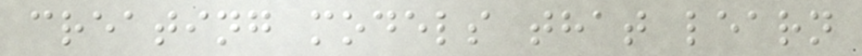creating models that learn
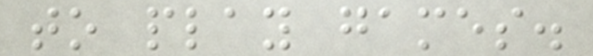to play games.
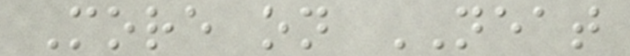More on NEAT
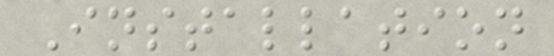Installation
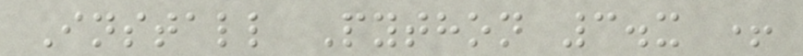Install Python 3.x +
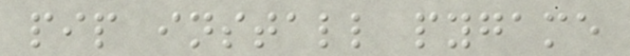pip install pygame
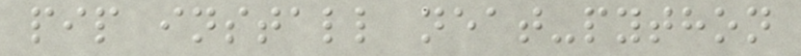pip install neat-python
